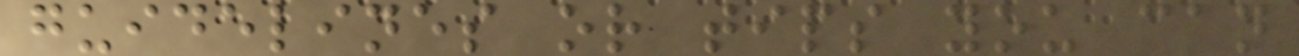guidelines or tips you can
